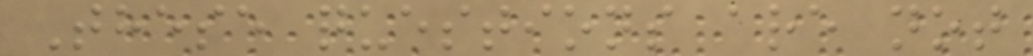These questions are not
